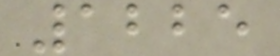1225
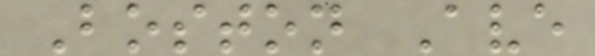Boston Ave
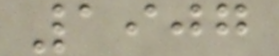1907
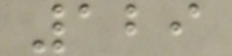129
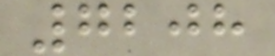7208
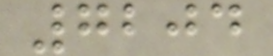7204
